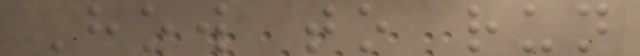How to run
